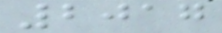2017
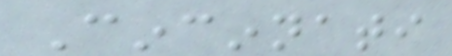Cincinnati
